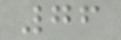76
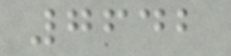7642
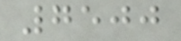7500
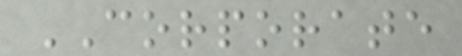CORPORATE
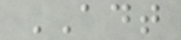ADT
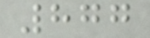877
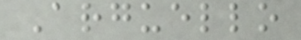Arguello
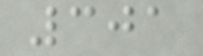301
